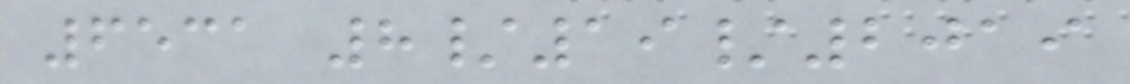6531 8/19/2019
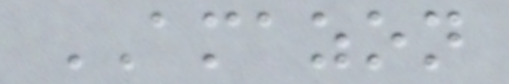AMAZON
